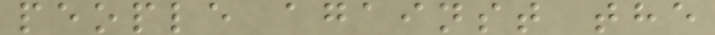people against the
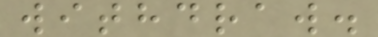withdraw.
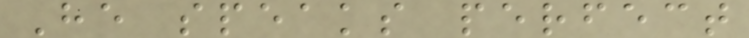He speaks perfect
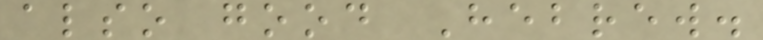also good Hebrew.
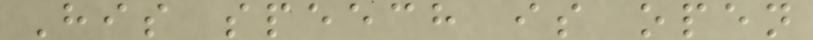His speech is open
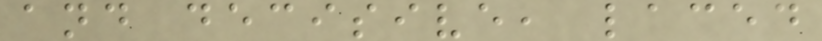and decisive, laced
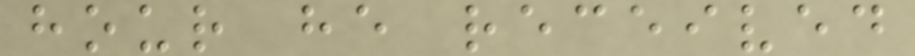hour he received
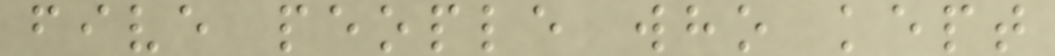five people who kept
